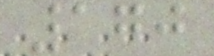170
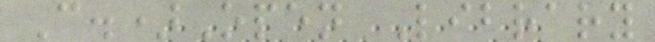C.)Open Library
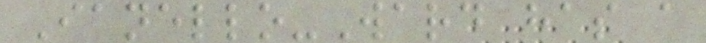Ianello-Ward has a
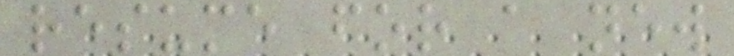resume for a new
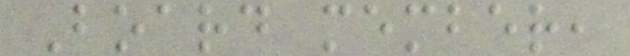Board member,
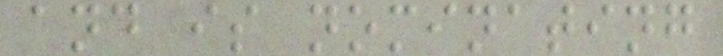and is nominating
